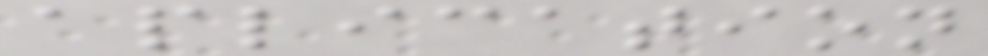aplication
